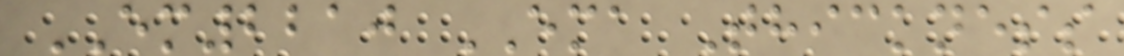EM2210 EMA Thickness
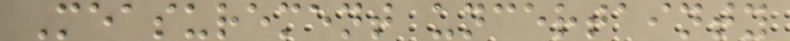Measurement uncertainty
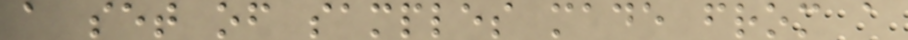a set of samples made from a
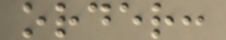order:
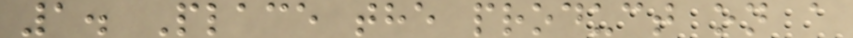1. Place the product on a
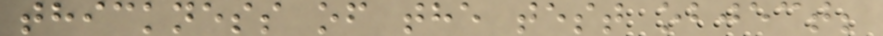thickness of the test object;
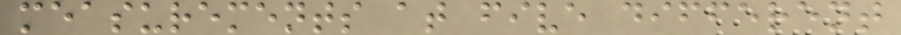measurements at five different
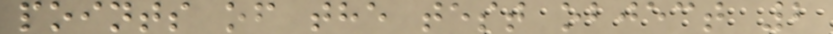points of the test object 2
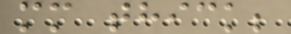mm thick;
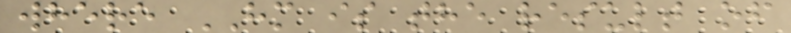where HM is the result of
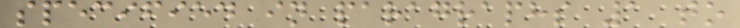specified in paragraphs 1 to
